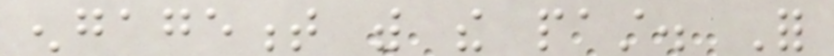engagement with the past. For
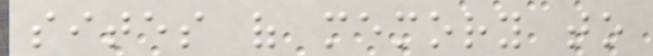sites of memory to
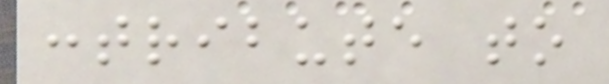contribute to
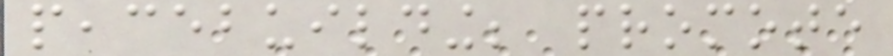peacebuilding; promote
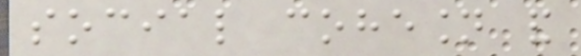social cohesion and
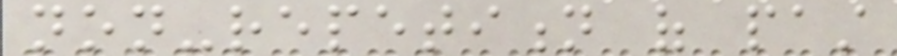non-repetition of past
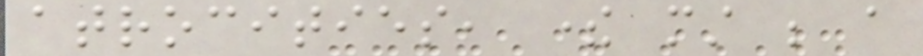atrocities, there must be a
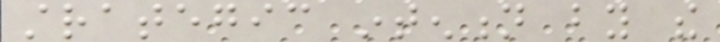strategic intention by the
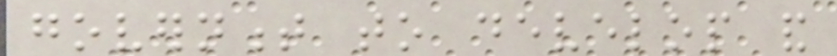government to develop and
